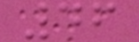46
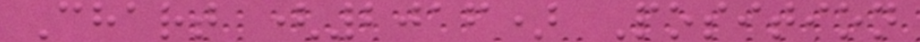Chart (2016) Position
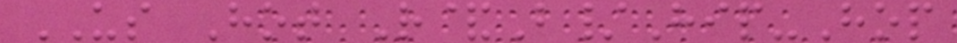US Hot R&B/Hip-Hop
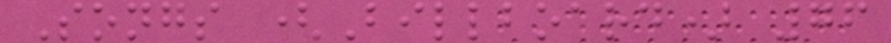Songs (Billboard) 76
